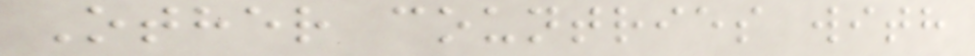Other countries with
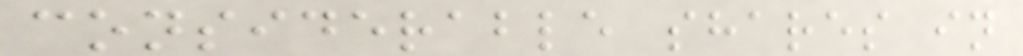considerable shares in
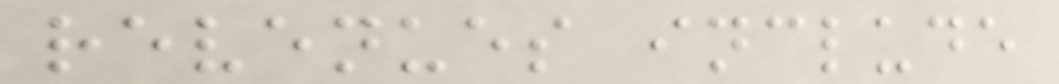revenues include
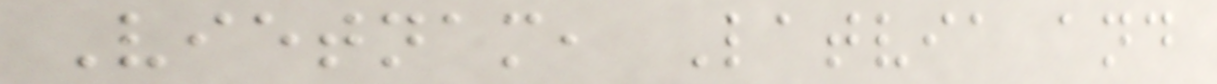Vietnam, Latvia and
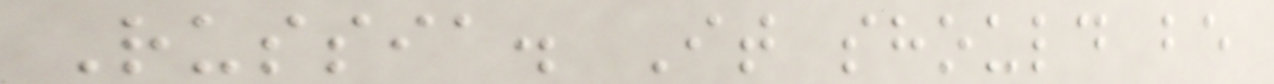Russia. It should be
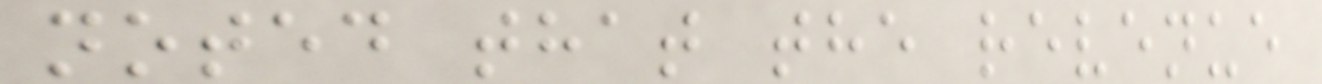noted that the revenue
